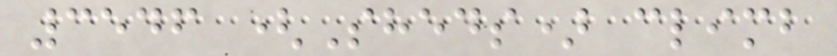3546 (Sheds) climb
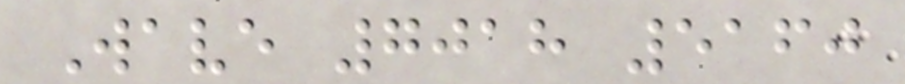Wave 7018 5160
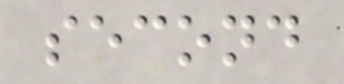second
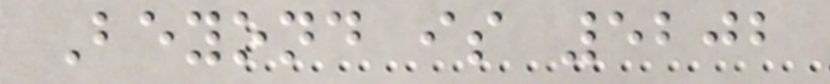Beyond is 5202
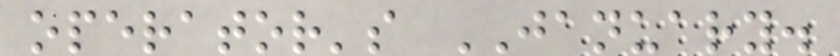operator's JANUARY.
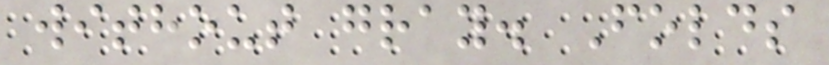without gray. Folds
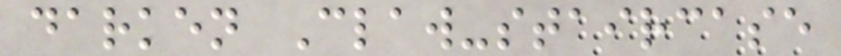darken Claw-staircase
